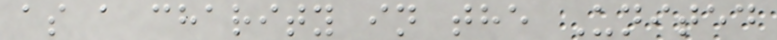as a charity in the United
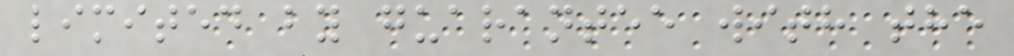limited by guarantee with the
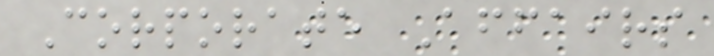Corporate Affairs
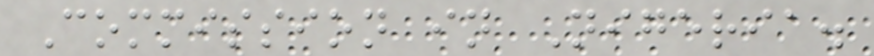Commission in Nigeria.
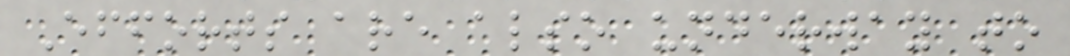Efforts are also underway to
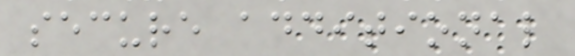secure additional
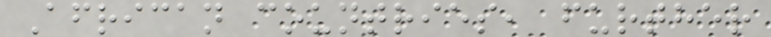African countries, further
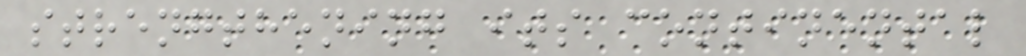strengthening its continental
